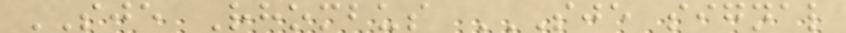SJE Rhombus SJE SIGNAL
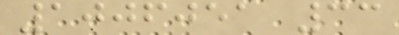1006051 33
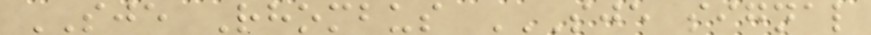SJE Rhombus SJE SIGNAL
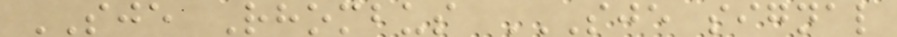SJE Rhombus SJE SIGNAL
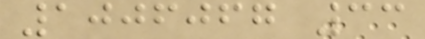1006067 33
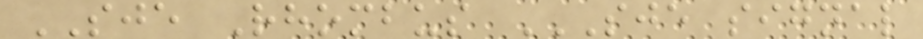SJE Rhombus SJE SIGNAL
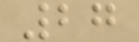27
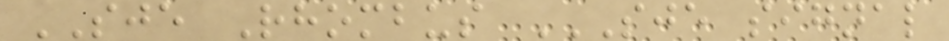SJE Rhombus SJE SIGNAL
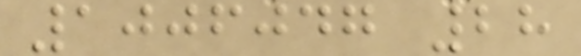1006047 28
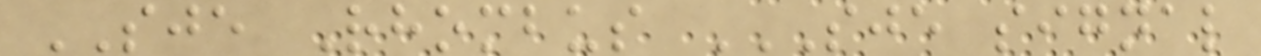SJE Rhombus SJE SIGNAL
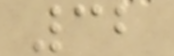32
